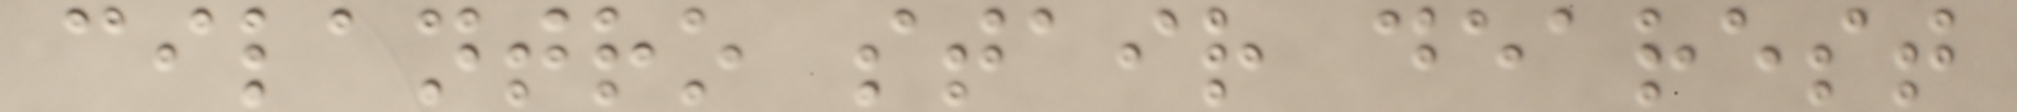cilantro stair dearest
